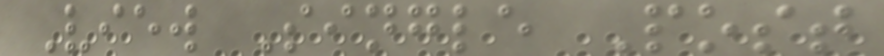View Single Post
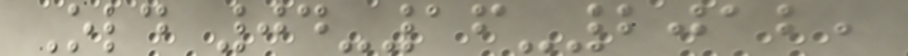Old 04-16-2012,
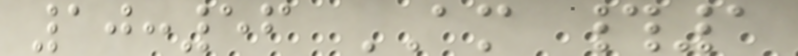10:56 AM #1
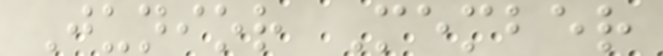Junior Member
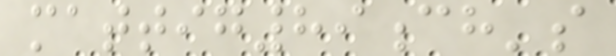mattig89ch's
